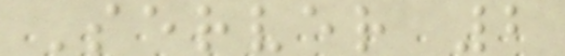Server 2
